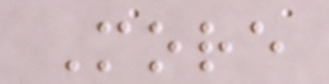More
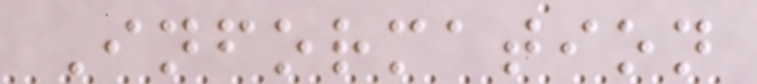Information
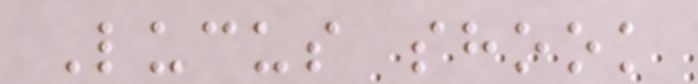Lucus shook
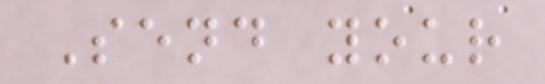Send your
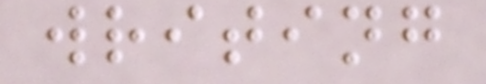writing
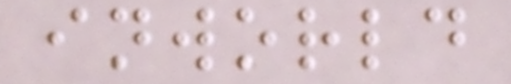inworld
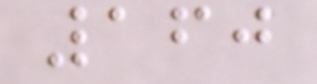160
